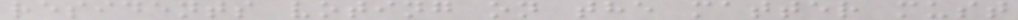residents voting on the matter must
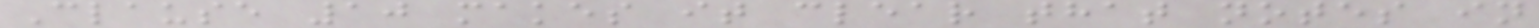Clause 10 makes it clear that notes in
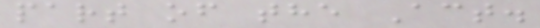part of the Act.
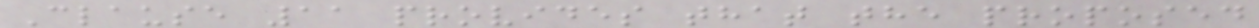Clause 11 provides that the proposed
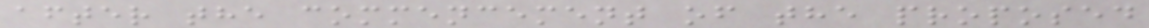after the commencement of the proposed
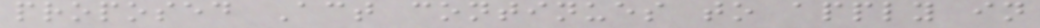proposed Act continues to apply in
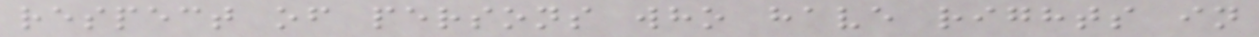respect of persons who have rights in
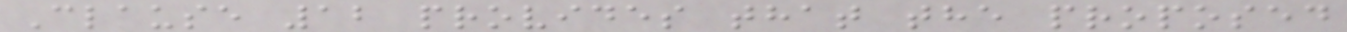Clause 12 provides that the proposed
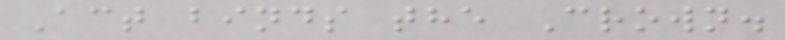Act binds the Crown.
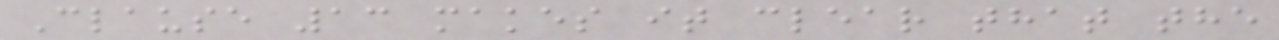Clause 13 makes it clear that the
